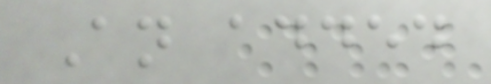An added
